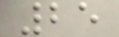25
